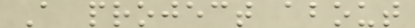A project about
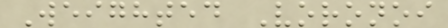Weighted Voronoi
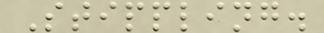Stippling.
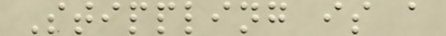Stippling is a
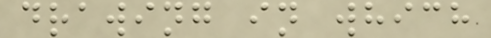drawing in which
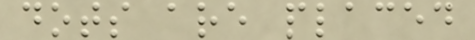dots are placed
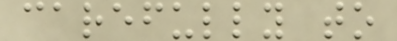carefully to
